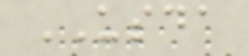USDA
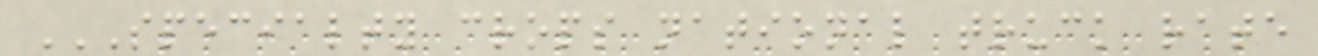SPECIALTY CROPS NATIONAL TRUCK RATE
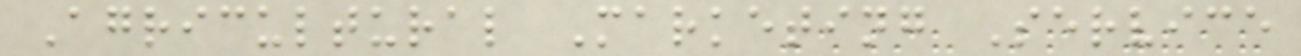Agricultural Marketing Service
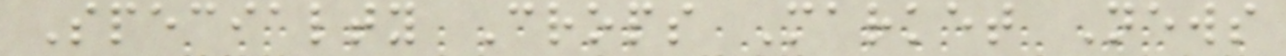Specialty Crops Market News
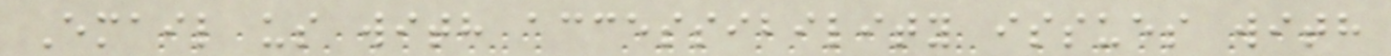Email us with accessibility issues with
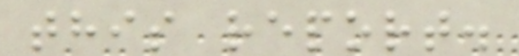this report.
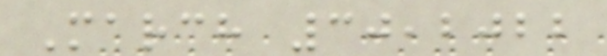March 30,2022
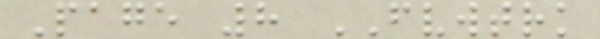Page 8 FVWTRK
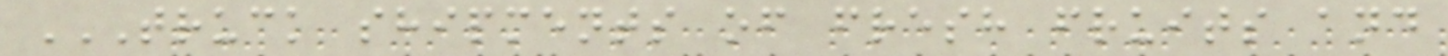TRUCK SHIPMENTS OF FRESH FRUITS AND
